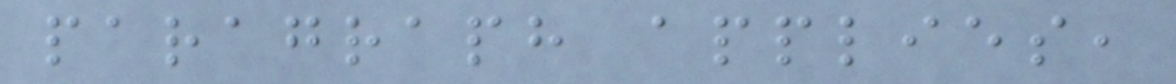paragraph applies,
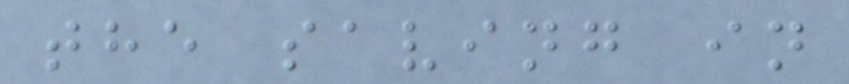the saving in
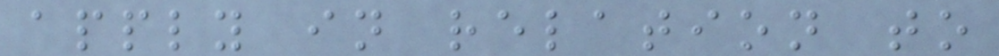apply in relation to
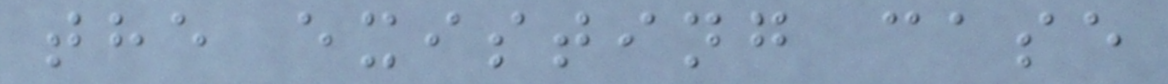the existing case
